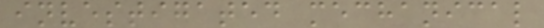investigated mechanical
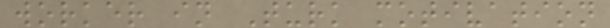worker in Turk motivation
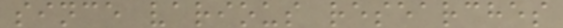since various researches
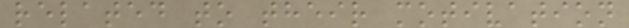related to their motivation
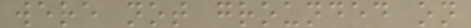were not grounded on
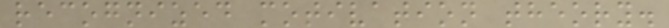recognized motivation theory.
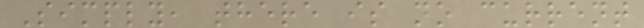Simply, there is no current
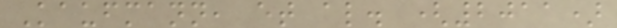Kaufmann, et al. (2011)
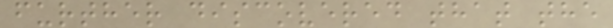further discovered that the
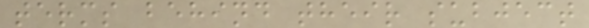terms behind their subject
